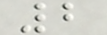2
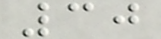30
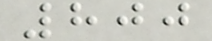800
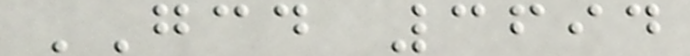GCD 3694
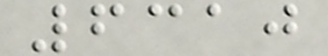6310
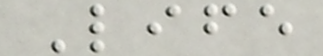Life
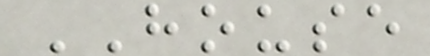HOUSE
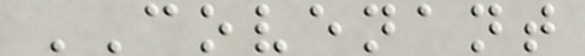COVENANT
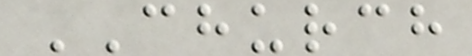CHURCH
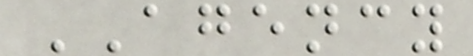AGENCY
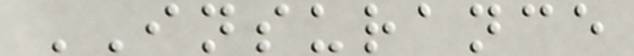INSURANCE
